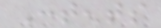Contents
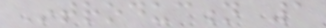Introduction 1
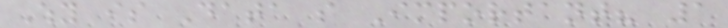Why is Data so Important? 1
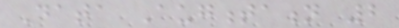Data Augmentation 2
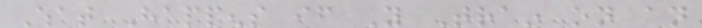What Happens if You Train on an
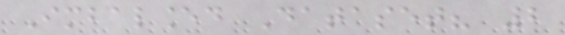Imbalanced Dataset? 2
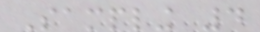Sampling 4
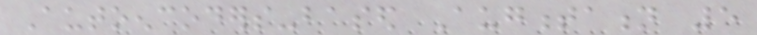Autoencoders-based Augmentation 5
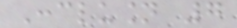Conclusion 7
